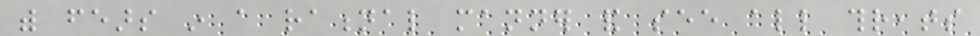with fears in a rational manner and see all threats
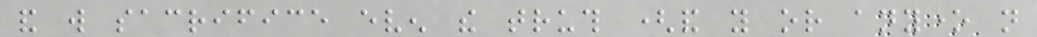and will sacrifice even the truth (and you or anyone not
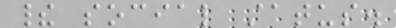their social status.
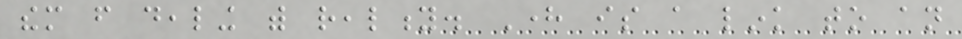them from dealing with reality. Here is a link to an
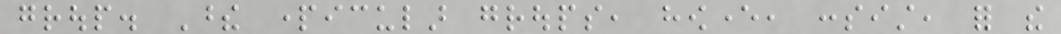group. These particular groups, however, consist, for the
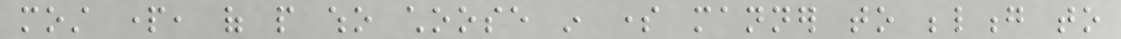most part, of people who choose in some manner to belong to
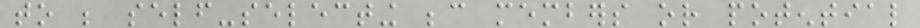to be self-selecting because members or potential
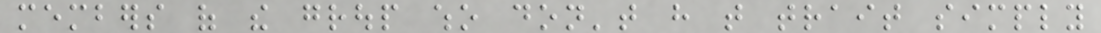members of the group who don't have that trait simply
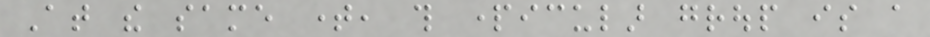At the same time, this particular group is a
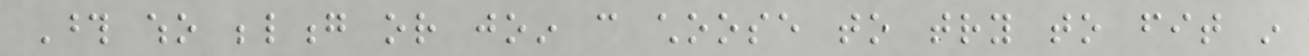Those who belong or join can choose to try to fit in
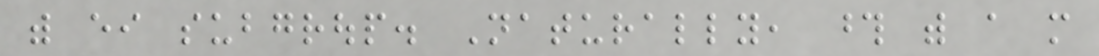with either subgroup. Naturally, those with a more
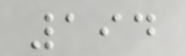194
